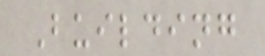Building
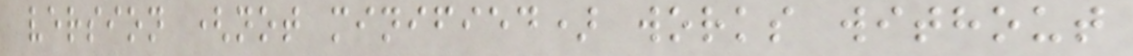version (not minified) works without
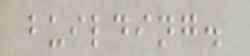building.
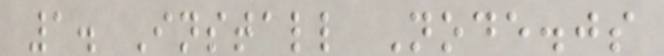1. Install Node.js
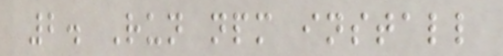2. Run npm install
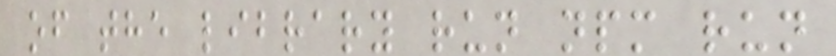of the library run npm run
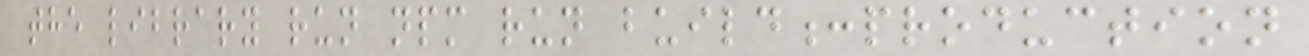the library run npm run build:production
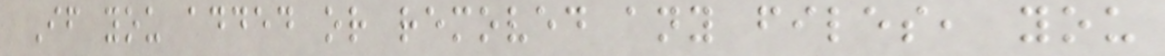If you added or removed any files, you
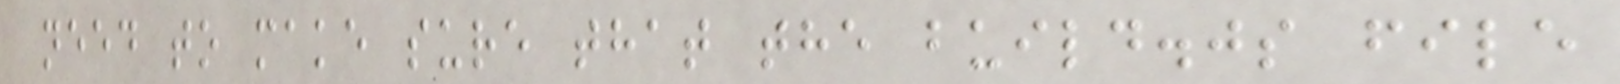need to make sure that the build.js file
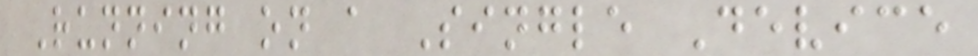Running on a Single Device
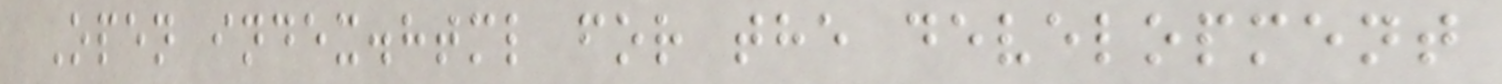Open index.html for the development
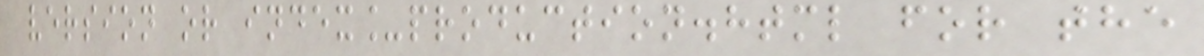version or index_production.html for the
